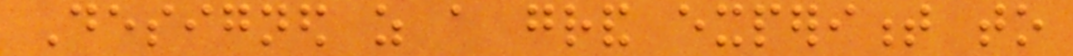Designed as a grand experiment to
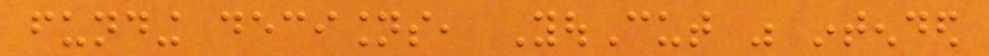funding decisions, YouCut was intended
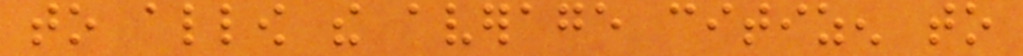to allow the average citizen to
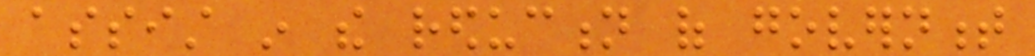assist in the reduction of government
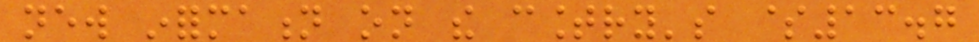new information on the country's $13.7
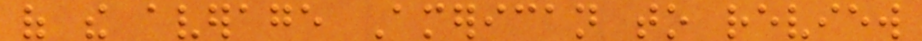of the average American to review
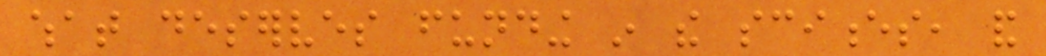what deserves funding in the sciences, and
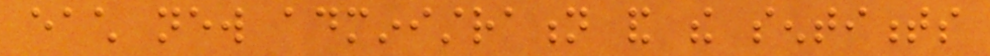each new administration and the sentiments
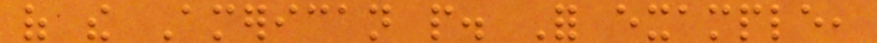of the American people. For example,
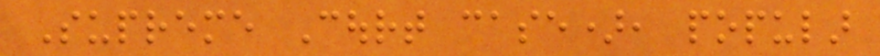Supreme Court case), popular
